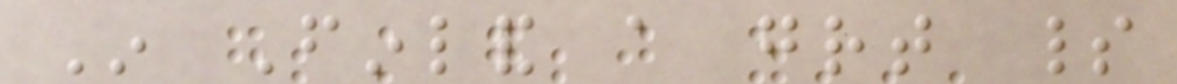In Finland a great spirit
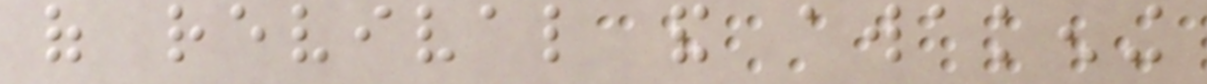of revival and awakening
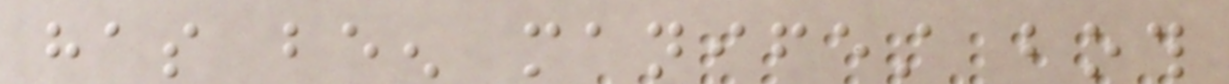has been manifest both
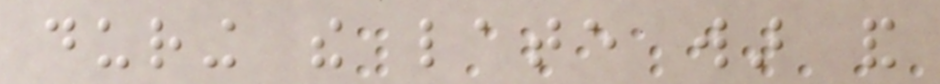during the late war and
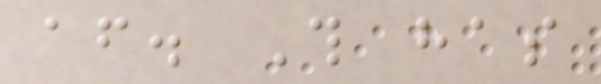after. This has
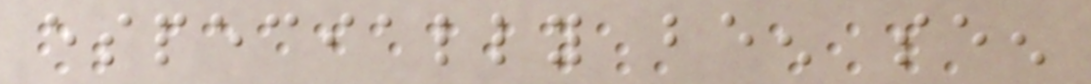especially been seen
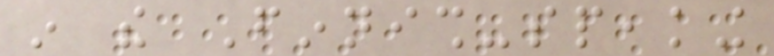in the Finnish-speaking
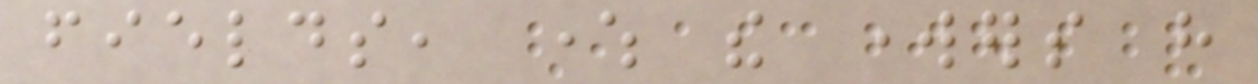fields, where the workers have
